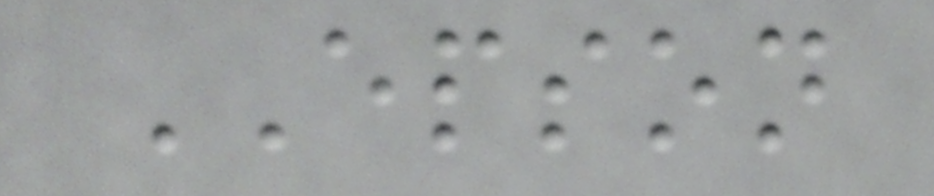EPSON
